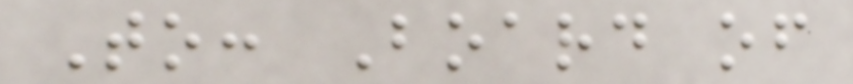To: Board of
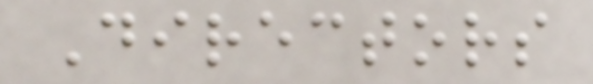Directors
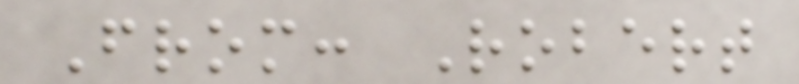From: Robert
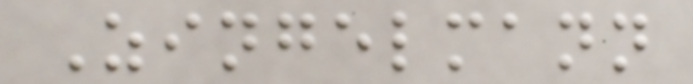Zingelmann
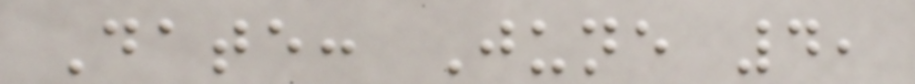Date: June 4,
